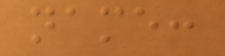name:
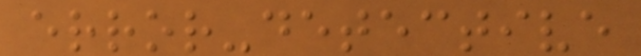error-detective
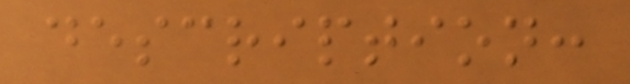description:
